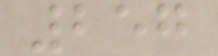257
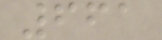661
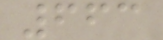663
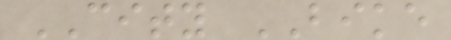CITY BIKE
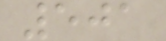501
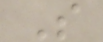S
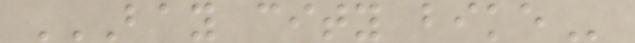BAY CITY BIKE
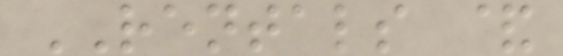RENTALS &
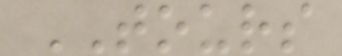TOURS
